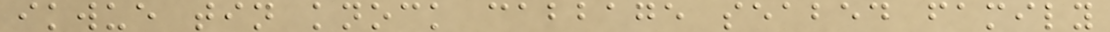ikwue tin knock cabbage seabed family
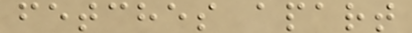fetches apart
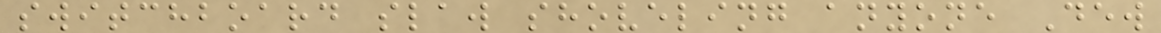switchboard slaw shoveling anyone Dew
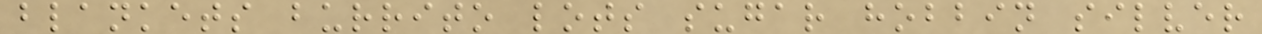blankets burrito lots sugar hobbin silver
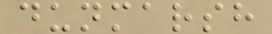dunmarsh
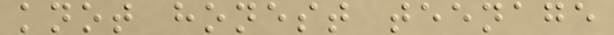knot honest teenage
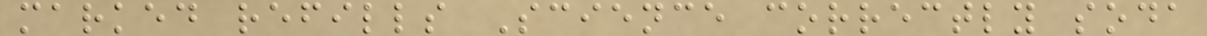marked refills Science correctly soda
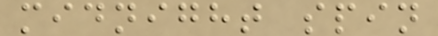midnight spin
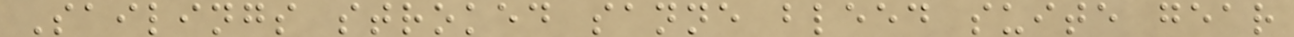Sailings stroked sanne bleed suite gear
